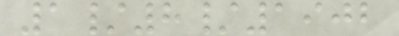1/8/1902
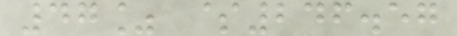47% $246.57
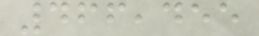466,455
